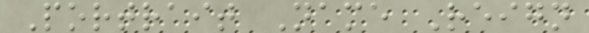Portrait Name Reign
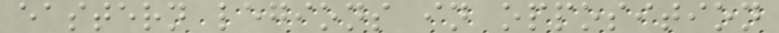eastern legions in opposition
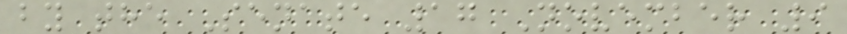by the Senate 17 November 9
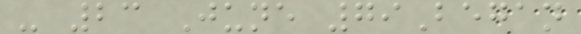- 23 June 79Began
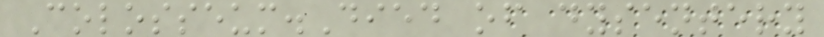Colosseum.Died of dysentery
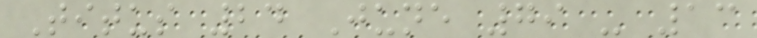Titus 24 June 79 - 13
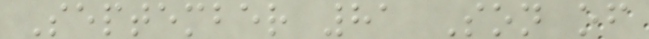September 81 Son of
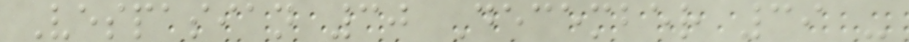Vespasian 30 December 39 -
